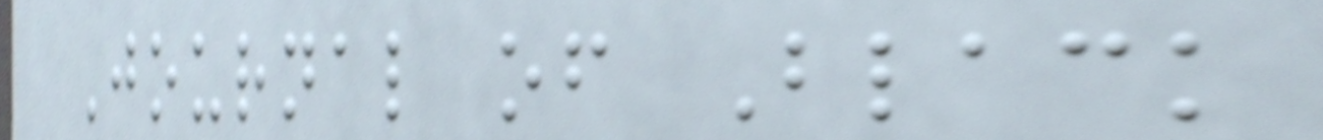Journal of Black
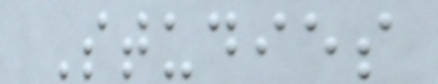Studies
